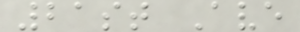21st Ave
